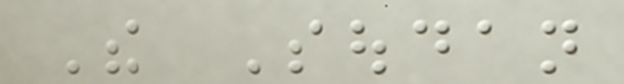The Soudan
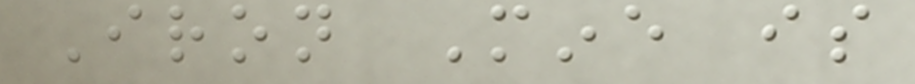Iron Mine is
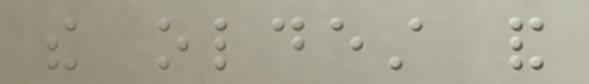the oldest and
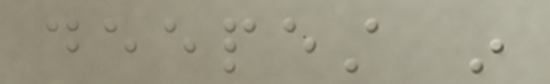deepest in
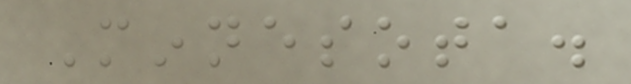Minnesota.
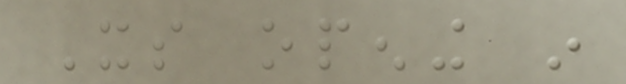Its opening in
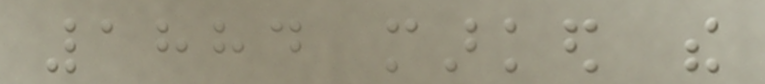1884 marked the
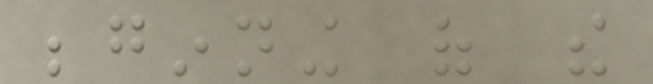beginning of the
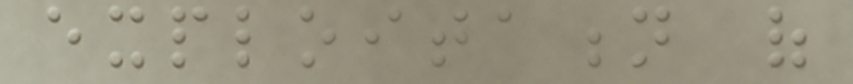exploitation of
